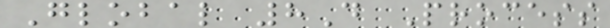Global 8D Process
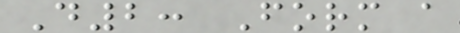D2: Form a
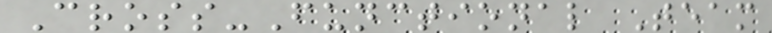Cross-Functional Team
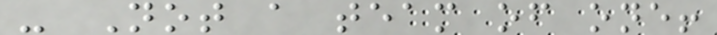- Not a team of one!
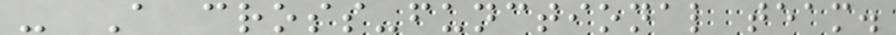- A cross-functional team.
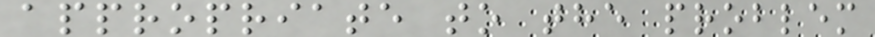appropriate to the problem
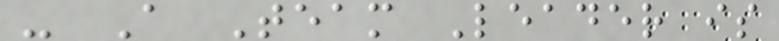- A Team Leader is
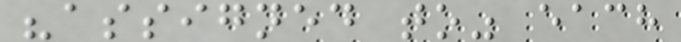"assigned to" each
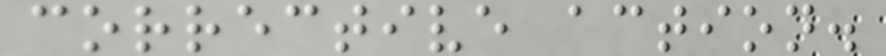corrective action.
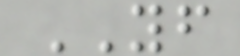YF
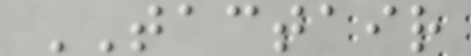TACTAIR
